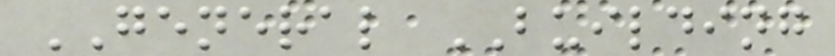GENERAL BUILDING
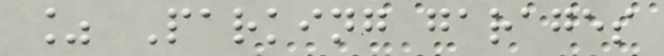% Parking garages
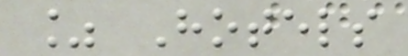% Hotels
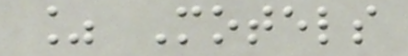% Motels
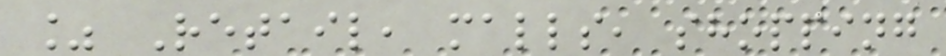% Retail, malls, shopping
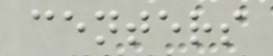centers
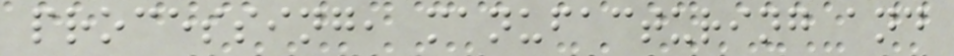processing, manufacturing and
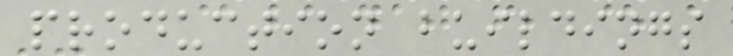production buildings
